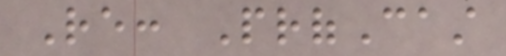Re: ProfCast
